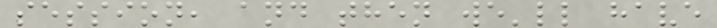session, and then we'll have
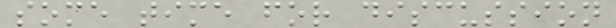some time for discussion
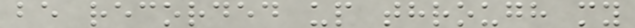be recorded up through my
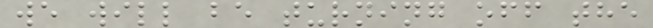we will be turning off the
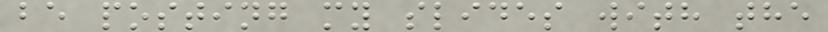be posting my slides with the
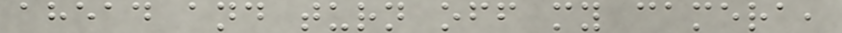ahead and turn off my camera,
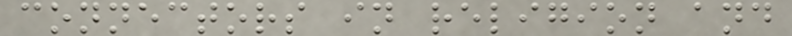connectors in religion and
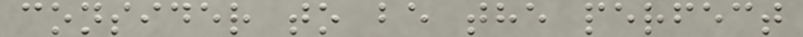consider to be the perfect
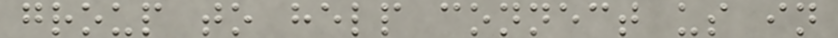group to help connect us in
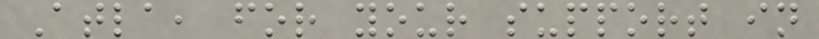Atla, for your support in
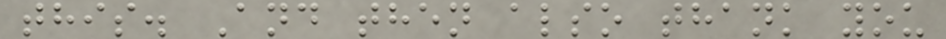this. And then also thank you
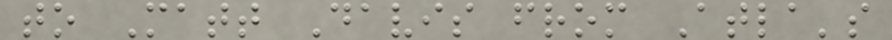to Matt Davis from Atla's
